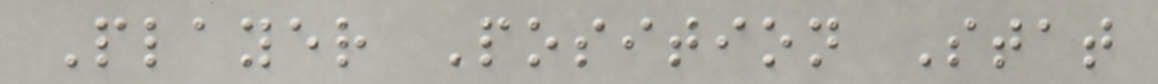Player Position Stat
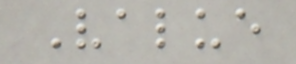Value
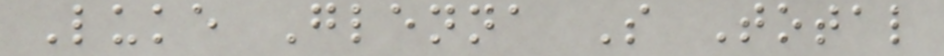Luke Glenna S Total
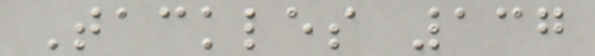Tackles 137
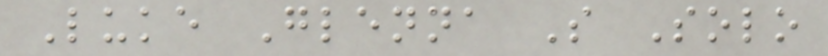Luke Glenna S Solo
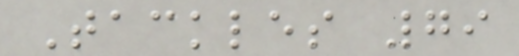Tackles 79
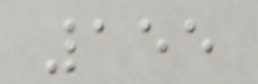155
